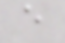e
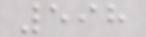598
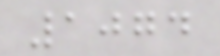1074
